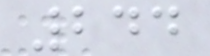244
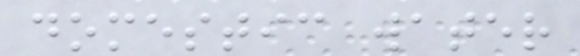domestic water
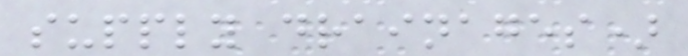supply drainages)
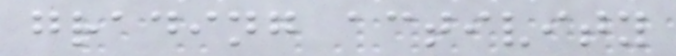grading activity
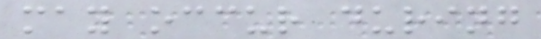may occur during
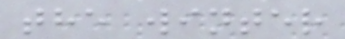the winter
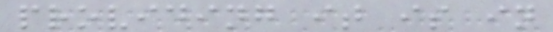providing it is in
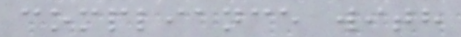compliance with
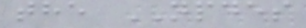the NPDES
